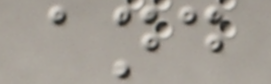and
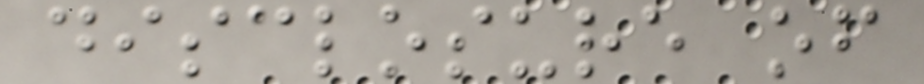disclosure of
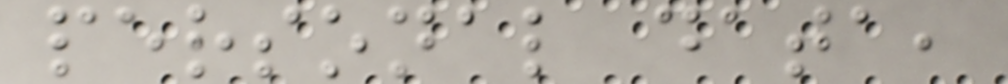personal data,
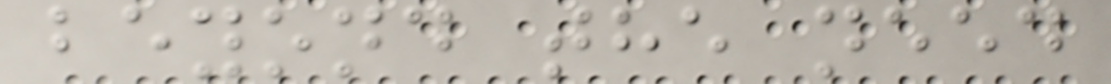beyond the need
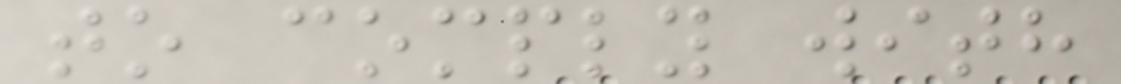to comply with
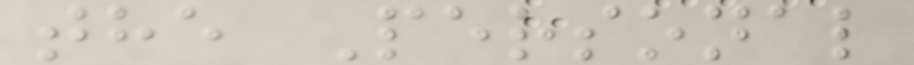the Personal
